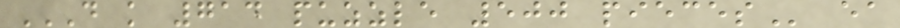D K 714 PUZZLE 500 PIECES ea
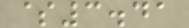$3.41
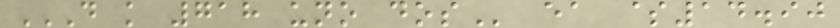D K 718 UNO DOS ea $14.90
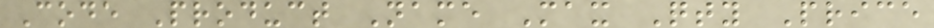Code Product Name Max Qty Price
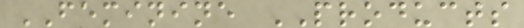FEMININE PRODUCTS
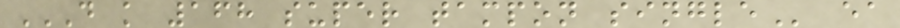D K 168 SUPER TAMPON SINGLE ea
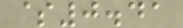$0.41
